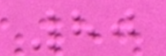80
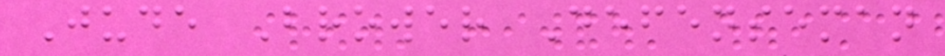Jude Brower Defenseman
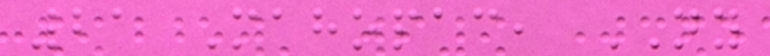21 Mahopac, NY
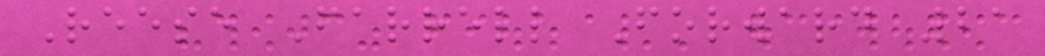Reese Farrell Forward 21
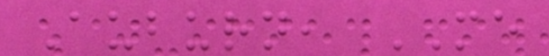Auburn, ME
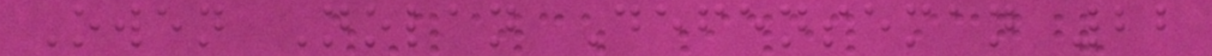Owen Nolan Defenseman 22
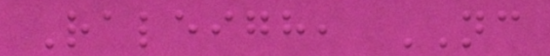Raleigh, NC
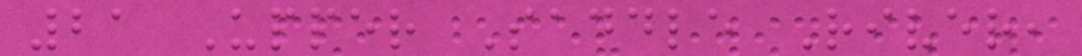21 Upper Saddle River,
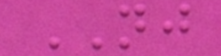NJ
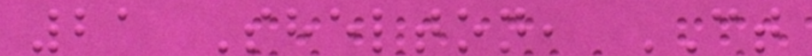21 Shelton, CT
